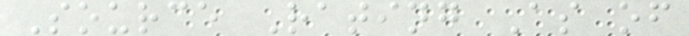Source Rating As of
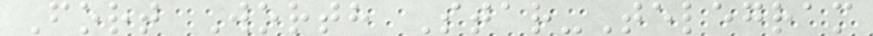Fort Worth Star-Telegram
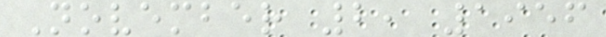November 2, 1956
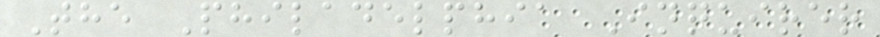The Philadelphia Inquirer
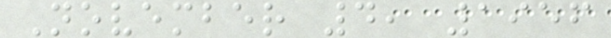November 4, 1956
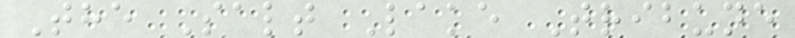The Salt Lake Tribune
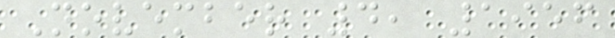November 4, 1956
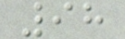98
